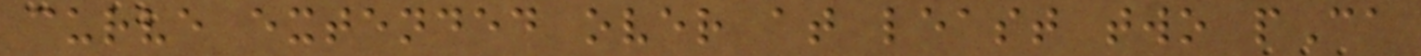curve extended over at least two pCa
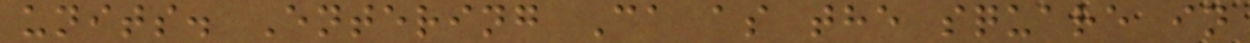units. Entering Ca as the square in
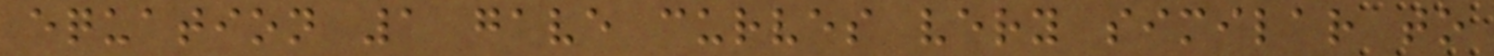equation 1 gave curves very similar to
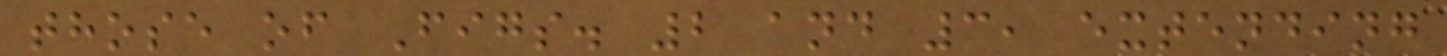those of Figs. 2 and 3, extending
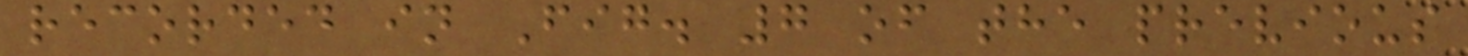recorded in Fig. 7 of the previous
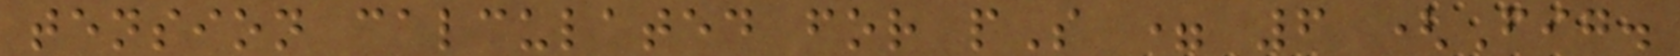tension calculated for pS = 6 (Fig.
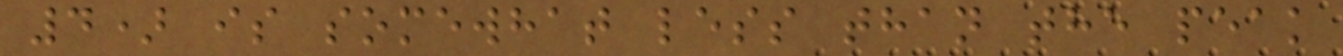4) is somewhat less than the peak
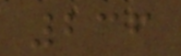236
